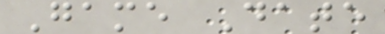Game Date
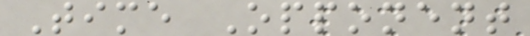Time Opponent
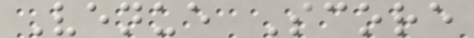Venue Score
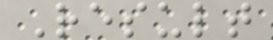Result
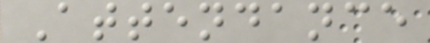Attendance
